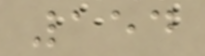154
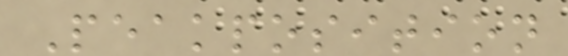Peakposition
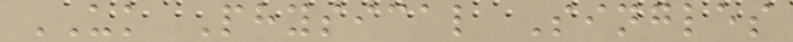UK Physical Singles
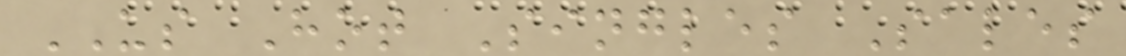US Hot Singles Sales
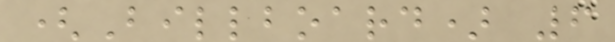(Billboard) 6
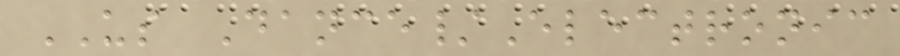US Dance/Electronic
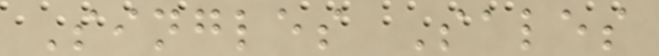Singles Sales
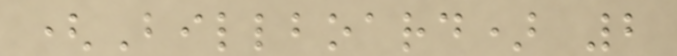(Billboard) 2
